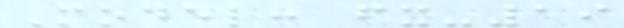Model: fx-19
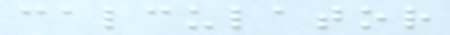calculator
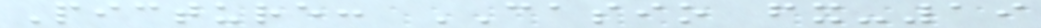Picture: CASIO fx-19
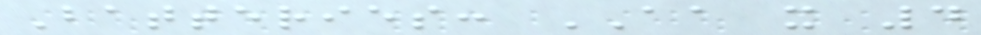Batteries: AA x 4
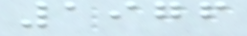1976
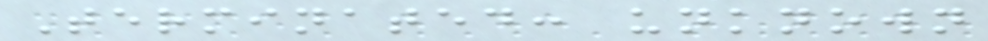Terminated: unknown
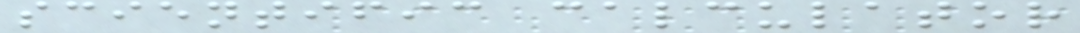scientific calculator
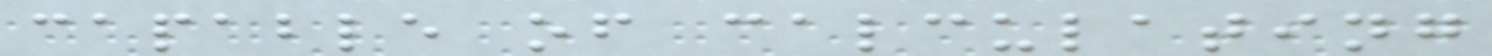capable of calculating
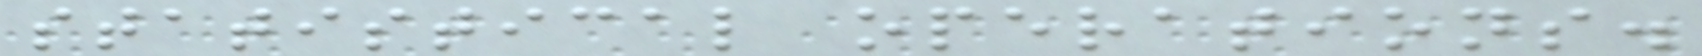statistical operations.
